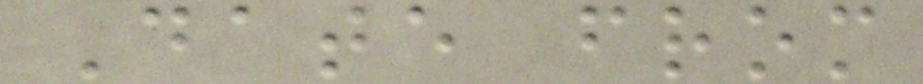Date from
